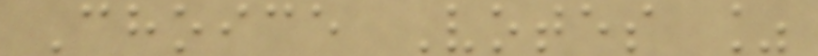Choice Votes %
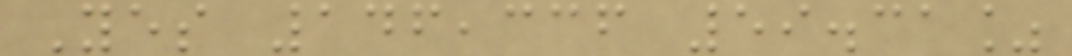Yes 146,336 59.31%
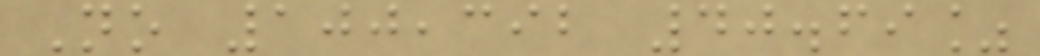No 100,392 40.69%
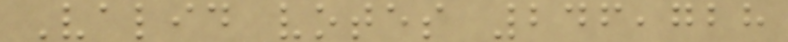Valid votes 246,728
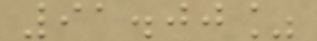91.00%
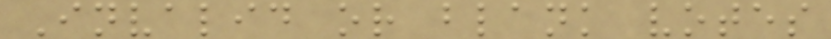Invalid or blank votes
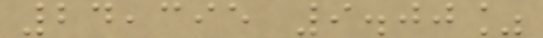24,395 9.00%
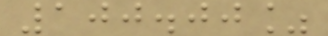100.00%
